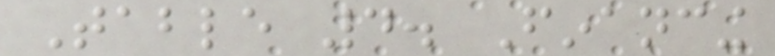Table 4. Financing
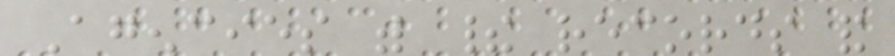Agencies with their records and
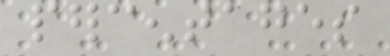percentages
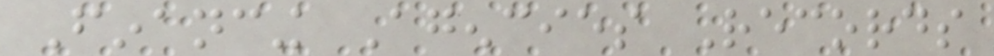Financing Agencies Records
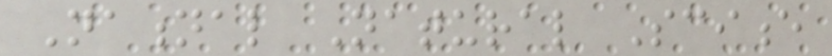National Natural Science
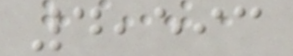4,593
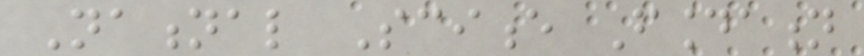National Science Foundation
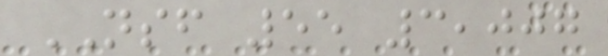NSF 55 3,007
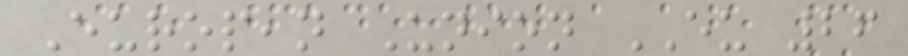European Union EU 26
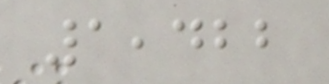1,422
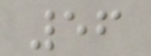56
